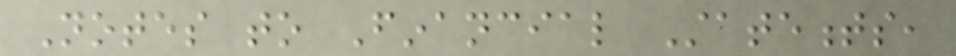Notes to Financial Statements,
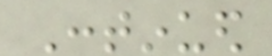Continued
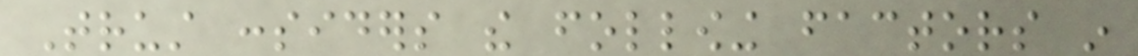Trust considers the following factors in
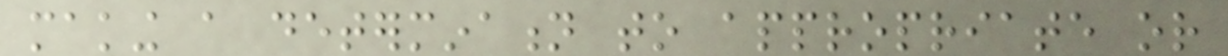making a determination to appropriate or
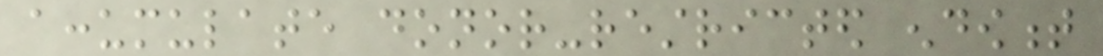accumulate donor-restricted endowment
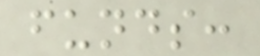funds:
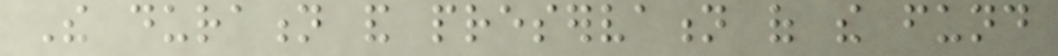The duration and preservation of the fund
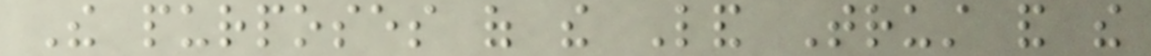The purposes of the Land Trust and the
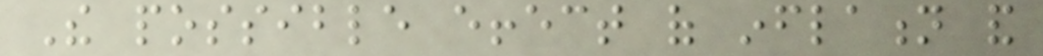The possible effect of inflation and
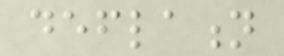deflation
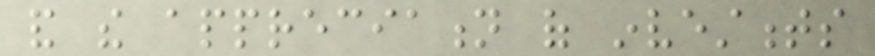and the appreciation of investments
